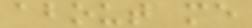about me
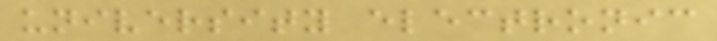university electronic
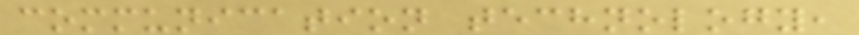communication technology,
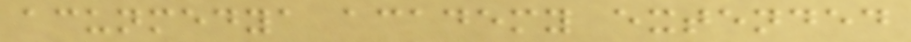acunmedya academy extended
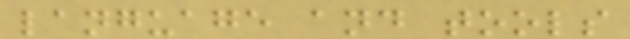language and tools
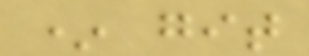* git
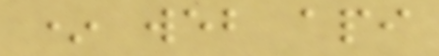* web api
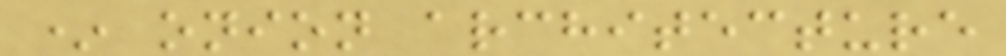* onion architecture
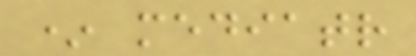* mediatr
